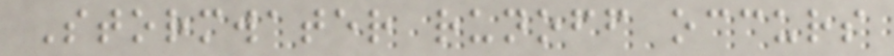Stormwater runoff occurs
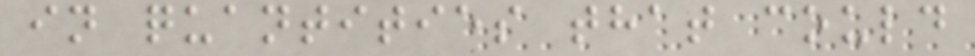in quantities that could
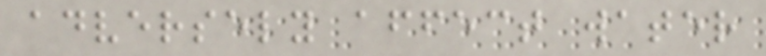adversely affect water
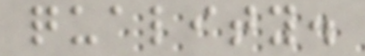quality.
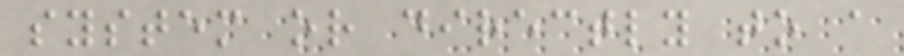system or directly to a
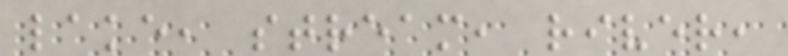lake, stream, river,
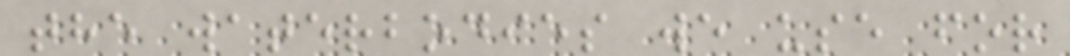the waterbodies we use for
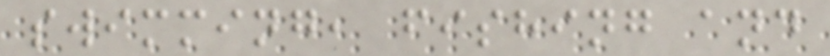swimming, fishing and
